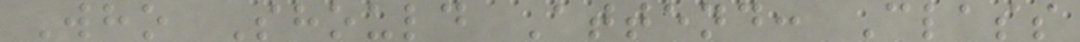Who Should Attend: Class
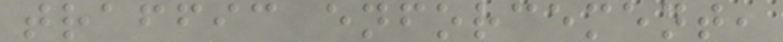traffic enforcement,
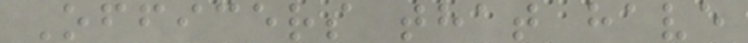Officers that have
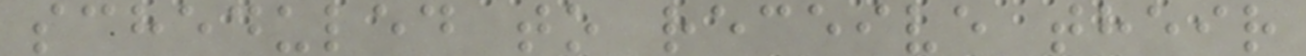scheduled to receive their
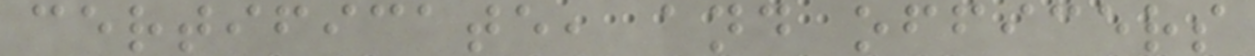certificate, and officers
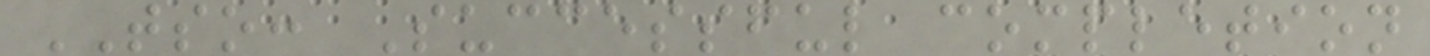TSO: Successful completion
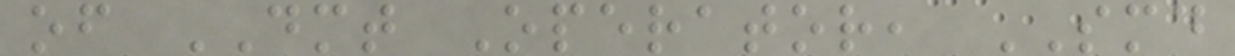of DMT Operator, SMD
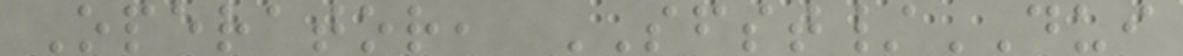Operator, SFST/DUI
